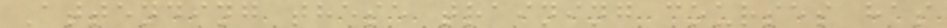Attending these training courses has
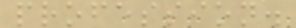profession.
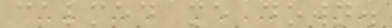calmed me down.
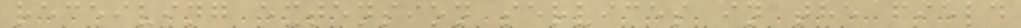receiving extension services in the field
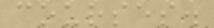courses.
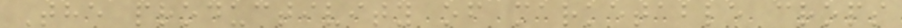The productivity of marketable crops
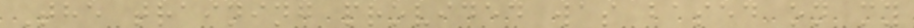The training provided was based on my
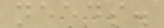needs.
